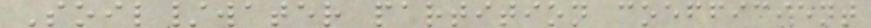Soil/water partition coefficient
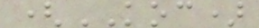(KOC)
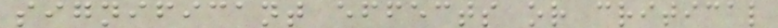significant effects or critical
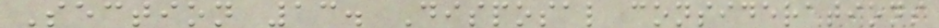Section 13. Disposal considerations
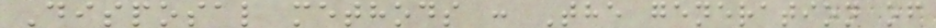Disposal methods : The generation of
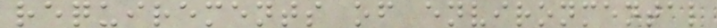requirements of environmental
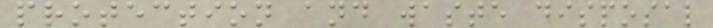protection and waste disposal
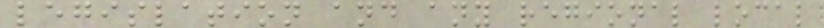legislation and any regional local
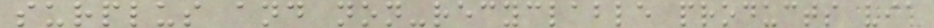surplus and non-recyclable products via
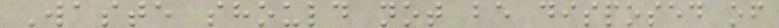Waste should not be disposed of
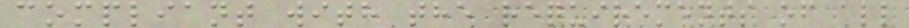compliant with the requirements of all
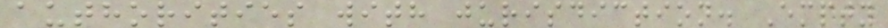authorities with jurisdiction. Empty
